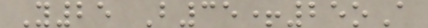Y25 B35+25oA
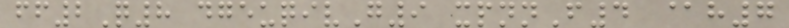ff2Q8 dgeuqivG9 xpnnF4 @h7
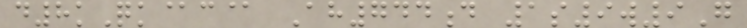d8kQk@c@ Ah744d 1s9w9G
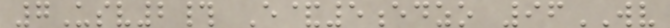7Usv2# E&5edzo 96WV
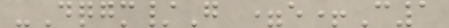-Dqgm/G =e+C1
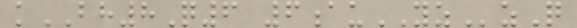kBH8Q6 6auYZzQ
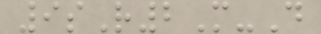9sR2M-D
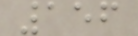156
